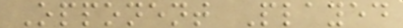Opponent Played
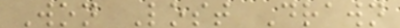Won Lost Drawn
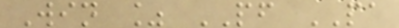Win % PF PA
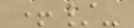+/-
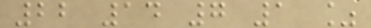22 14 7 1 %
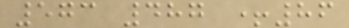573 487 +86
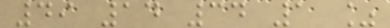49 14 34 1 %
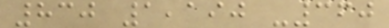830 1,190 -360
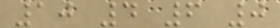10 4 6 0
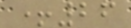+26
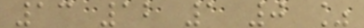13 12 1 0 %
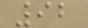92
